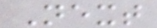Next
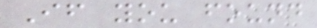If you found
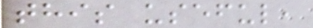this useful,
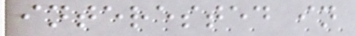interested in
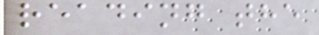reading the
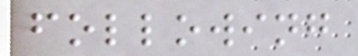following
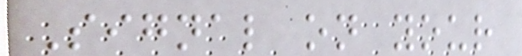Signal on your
